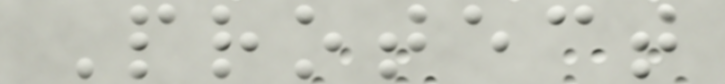Protect
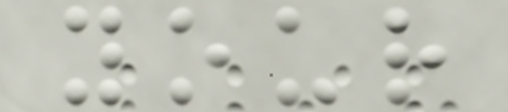your
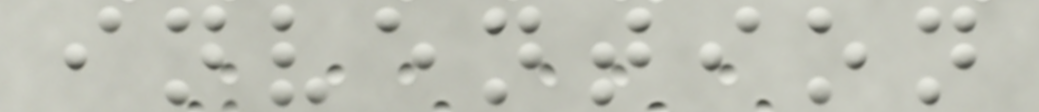invention
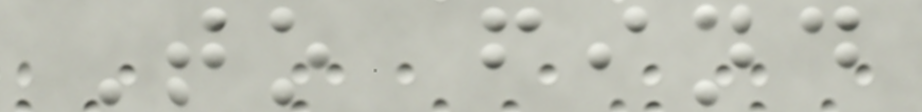To find
